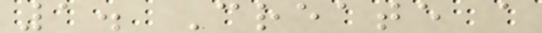1. Create a
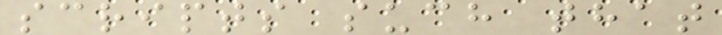scripts such that
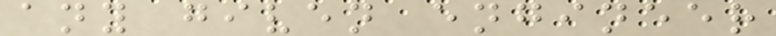any given engineer
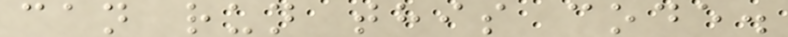can run this code.
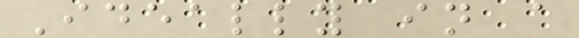Ideally in a
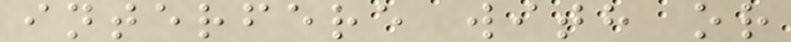interfere with or
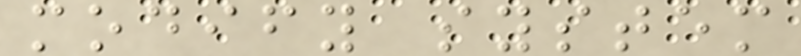modify system
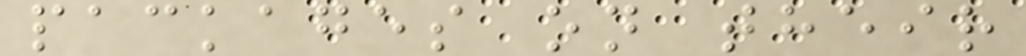packages on their
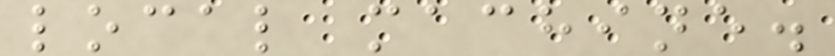local machine.
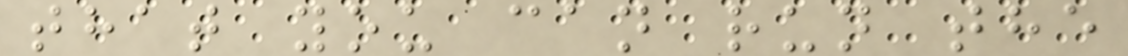that you can run the
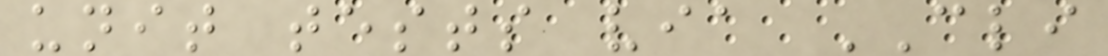unit tests via CLI
